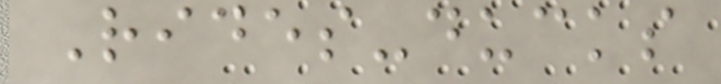Rides-ducks
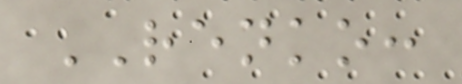RENKO:
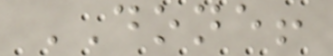DONE!
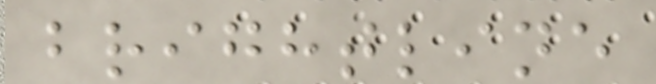brightline
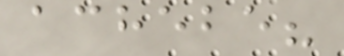achebe?
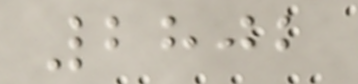2802
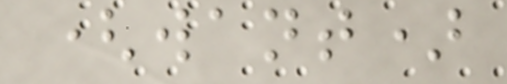(want)
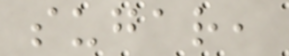sugar,
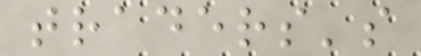traders's
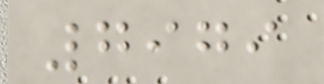7979
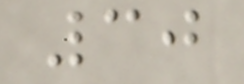30
